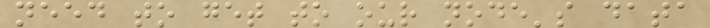need to get to our node's data
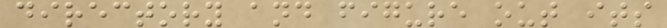directory and figure out its
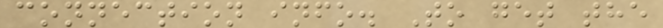connection info. To get the
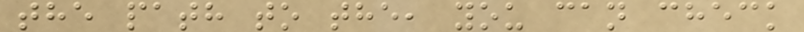the path to the, you can check
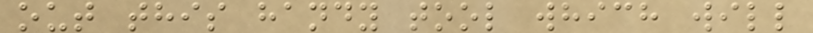out this handy tool which will
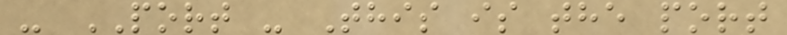- PORT - This is the port
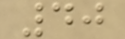40
